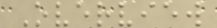Overview
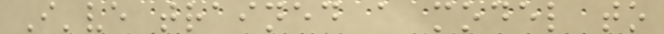I've trained a model to
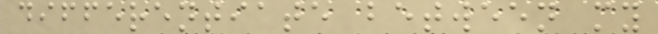differentiate between my
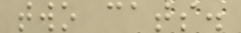two cats.
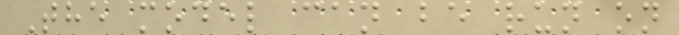The model can be run on
